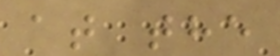at the
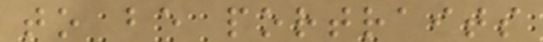to be portraits
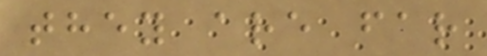they are far
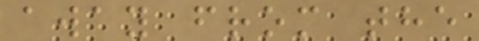away from the
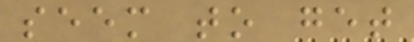seem to get
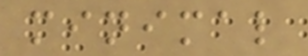minimal
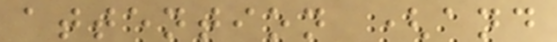attention (and
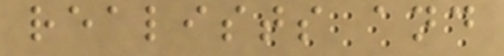realists and
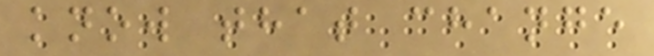know that change
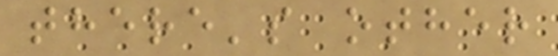there's other
